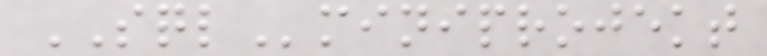SQLminiprojekt
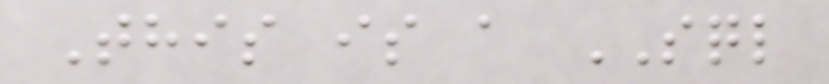This is a SQL
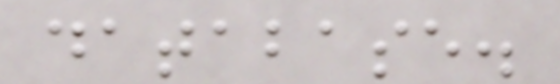database.
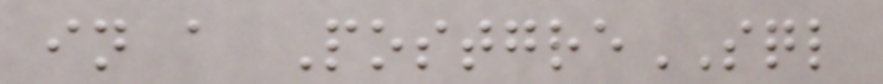in a PostgreSQL
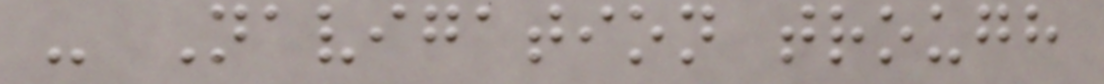- Navigation trough
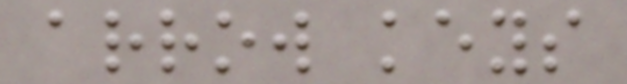arrow keys
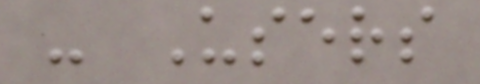- Users
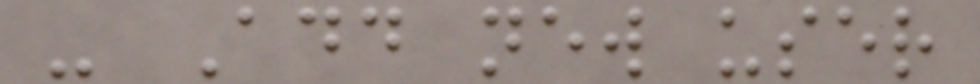- Add new user
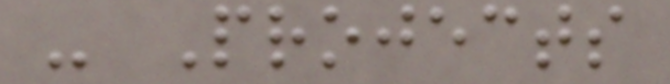- Projects
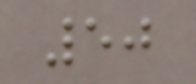50
